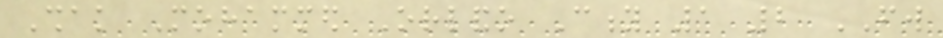Shak Mohammed Orlando City 1 2 FW
